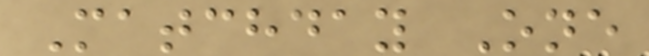Matchday One
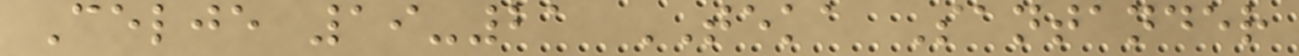Celje 19-21 TEKA Santander
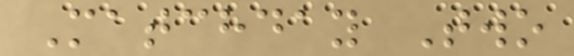Matchday Two
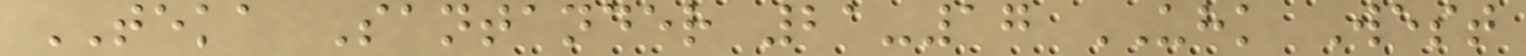TEKA Santander 21-17 UHK West
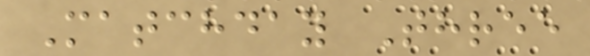Matchday Three
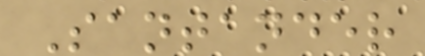Santander
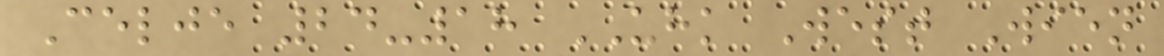Celje 24-18 UHK West Wien
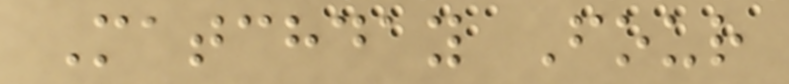Matchday Four
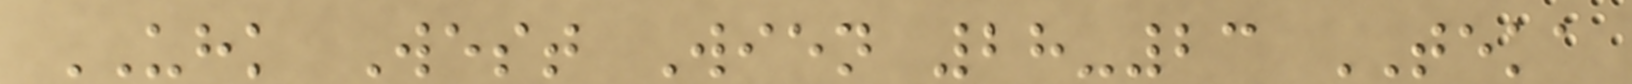UHK West Wien 28-23 TEKA
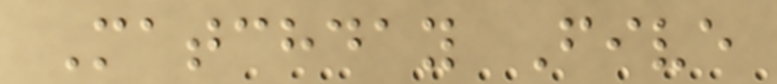Matchday Five
